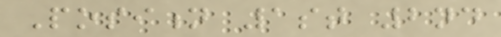Position 1st 2nd
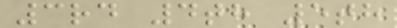3rd 4th 5th
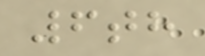6th
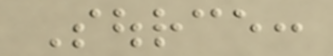Source:
